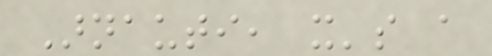Arnauti, it's a
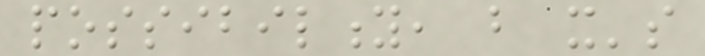possibility, but it's
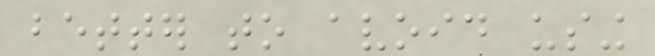better to avoid using
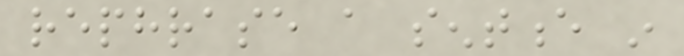rephrase a sentence in
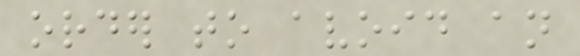order to avoid an
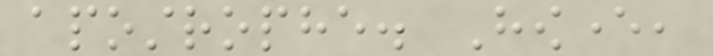apostrophe. However,
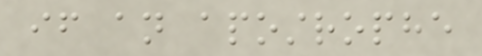if an apostrophe
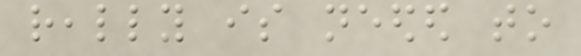really is needed to
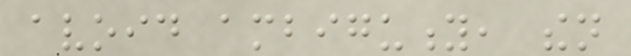avoid ambiguity, then
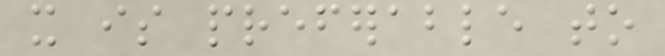it is preferable to
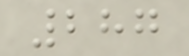287
